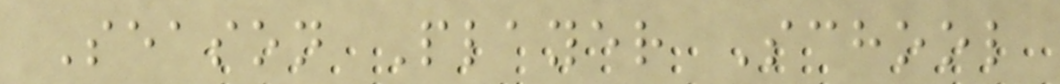Season Player School
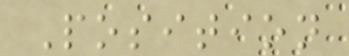Position
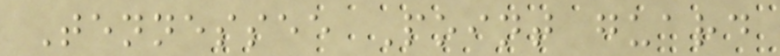Tennessee Point guard
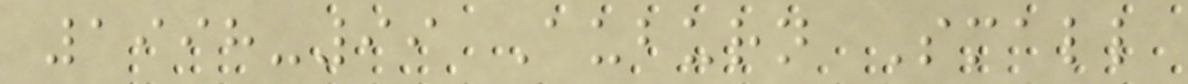1998-99 Auburn Small
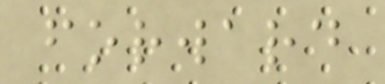forward
